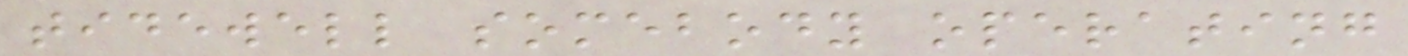tidewell somebody operating
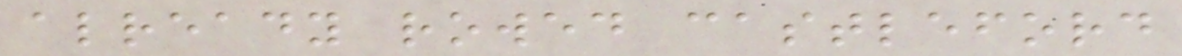already rowed castleford
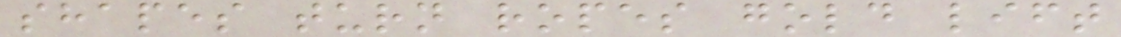shapes turn ropes gold lift
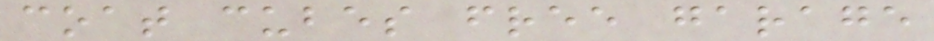coat cubes free garage
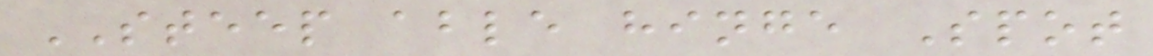STEEP able hinge Spot
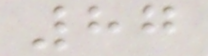87
